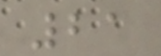21
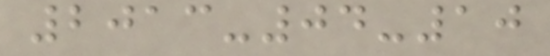2013-04-10
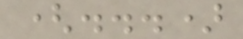(...)
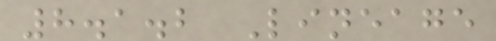8.1.2 Lineage
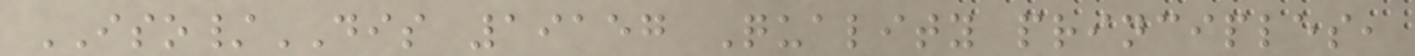ISO/DIS 19157 Quality principles,
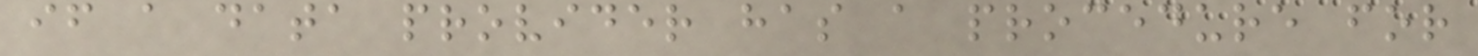if a data provider has a procedure for
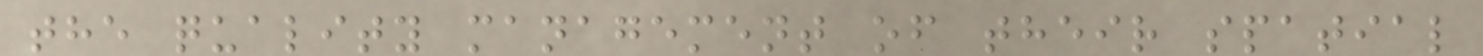the quality management of their spatial
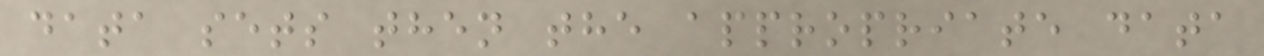data sets then the appropriate data
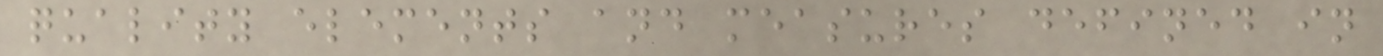quality elements and measures defined in
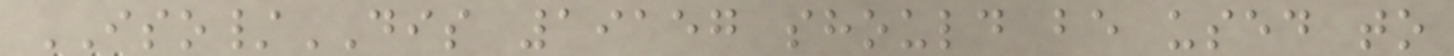ISO/DIS 19157 should be used to
